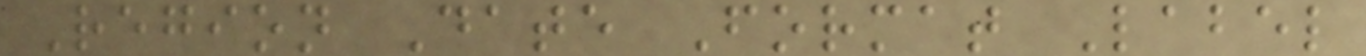Region Date Format Label
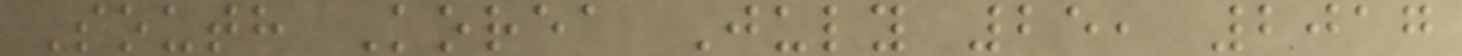South Korea July 25, 2017
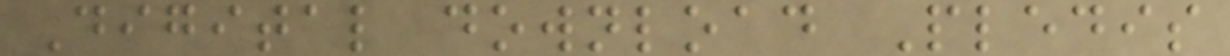Digital download Pledis
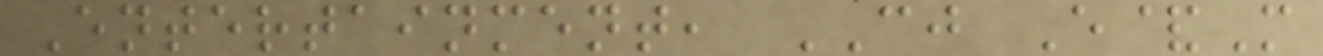Entertainment, CJ E&M
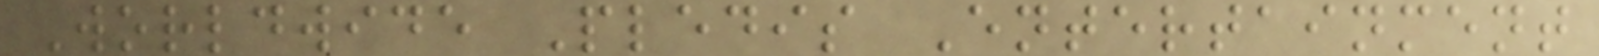Worldwide Pledis Entertainment
